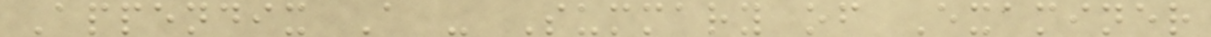Appendix A - Summary of Examiner
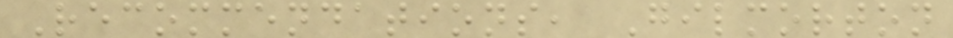Recommendations, Gilmorton
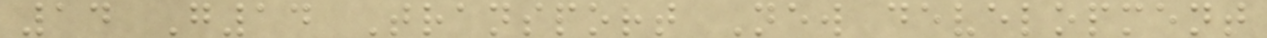14 G14 Transport New development
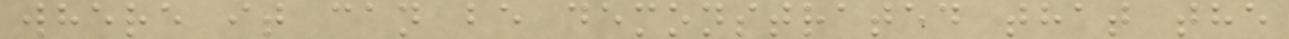where it can be demonstrated that the
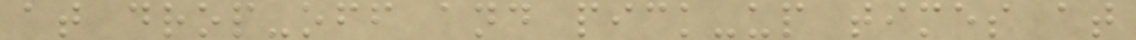at drop-off and pick-up times at
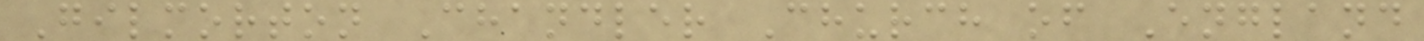Gilmorton Chandler Church of England
